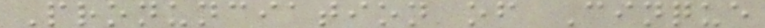Pronunciation of Cinque
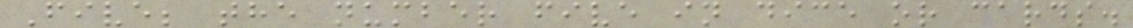Five; the number five in dice or cards.
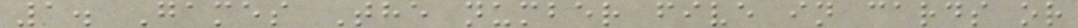1. Games The number five in cards or
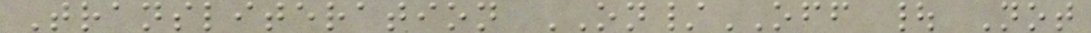Transliteration ON/OFF | Not
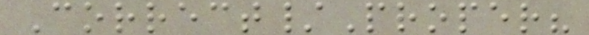Correct/Proper?
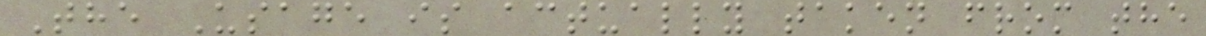The Usage is actually taken from the
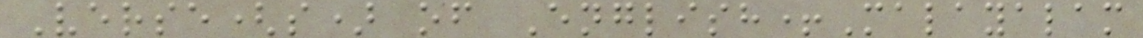Verse(s) of English+Malayalam
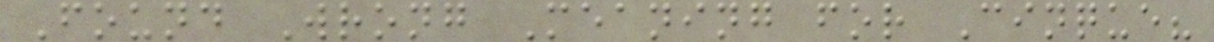Found Wrong Meaning for Cinque?
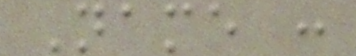Name :
